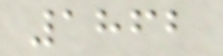1862
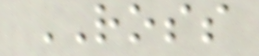ROSS
